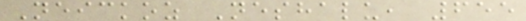Neickoz Neshalu, 655
